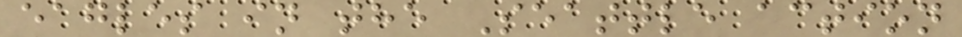eagles in the Seattle action
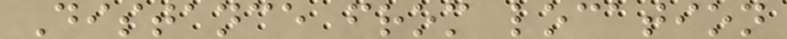Distance from location
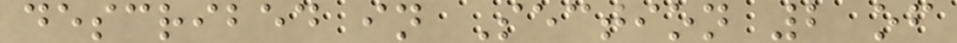described in Section 2 of
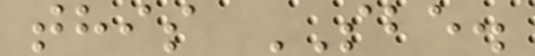this SBE.
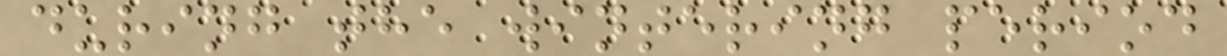during the wintering period
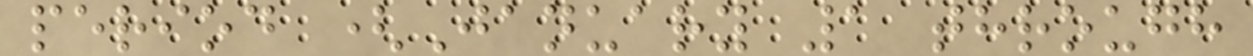period (January 1 through
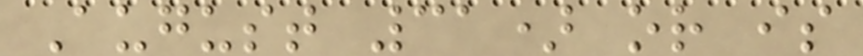August 31) or is
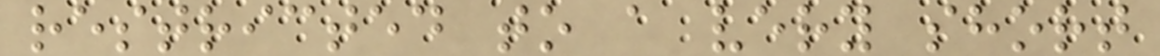restricted to a very short
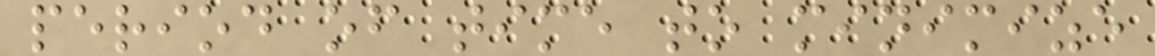period of time to minimize
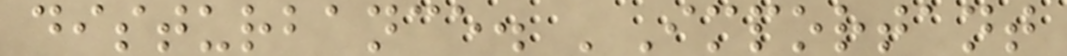disturbance. 'Important
